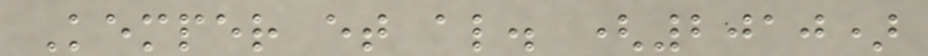Kemper et al. (2010)
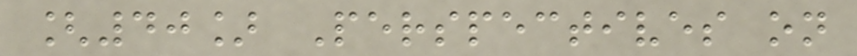[40] Perspectives on
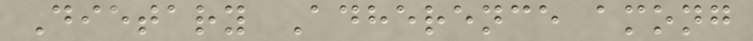Dietary Adherence among
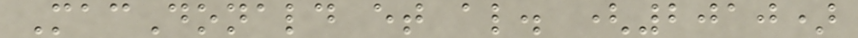MacDonald et al. (2010)
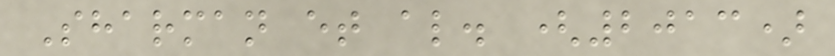Sharman et al. (2013)
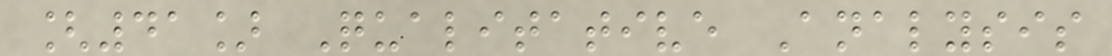[41] Qualitative Analysis
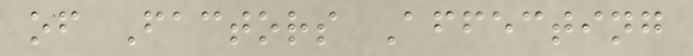of Factors Affecting
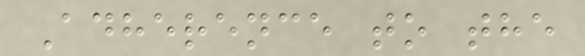Adherence to the
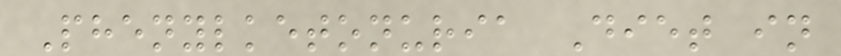Phenylketonuria Diet in
